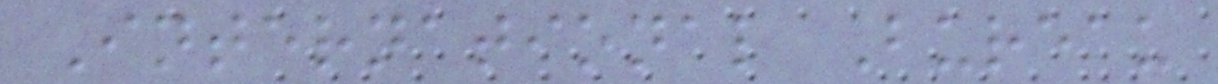International Bureau
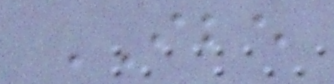IBE
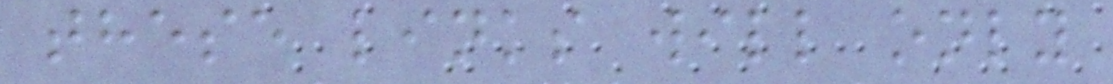these links will only
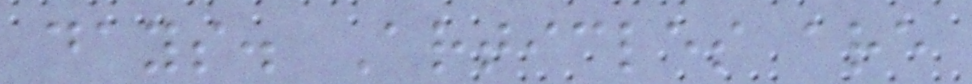days. Articles are
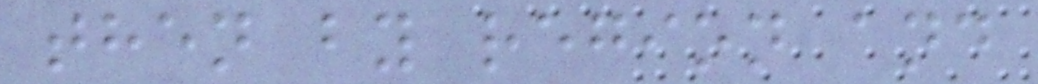then by region and
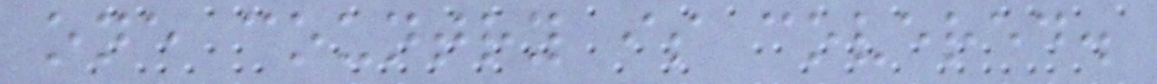one country is covered.
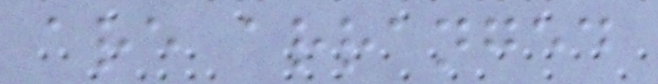are arranged
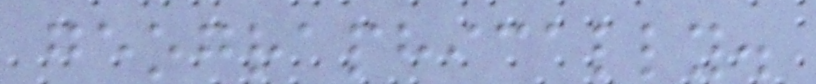geographically.
